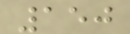150
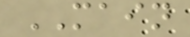MAIN
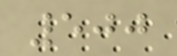500
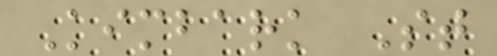Kimbark St
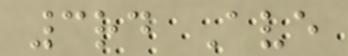3rd Ave
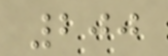200
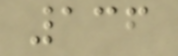136
